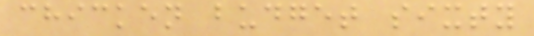chicken budget sixty
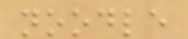noodle
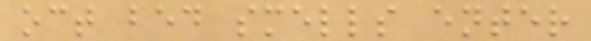oct bed smells enter
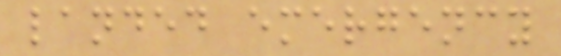landed emergency
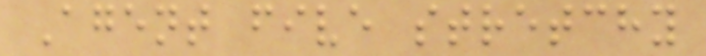Agent five stretchy
